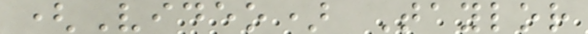(Video) Taylor
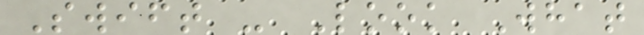Swift - Look What
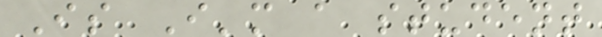Is I'm a student
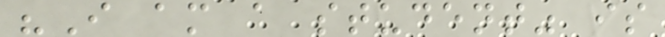"I am a student" is
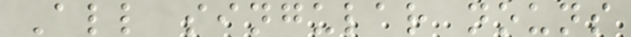All singular nouns
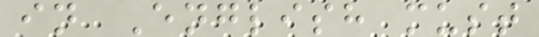in English must
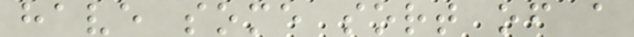have some sort of a
